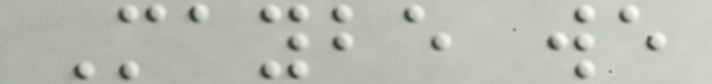Maybe we
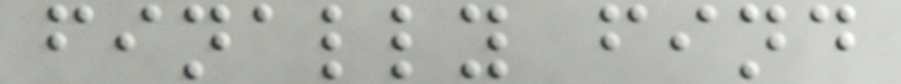finally find
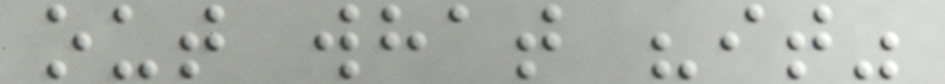out what "it"
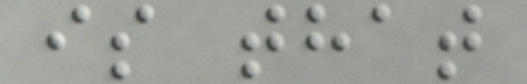is that
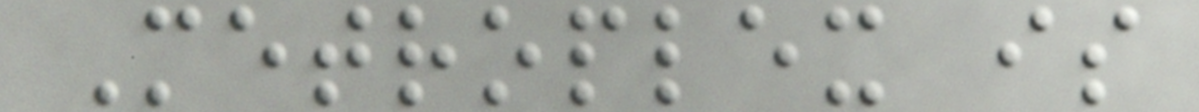Metroplex is
